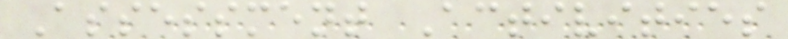Assessment Activities
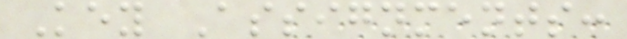Key Assignments:
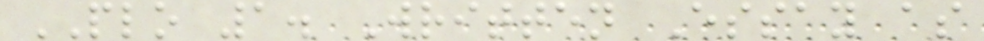PLO 1. Written Essay as
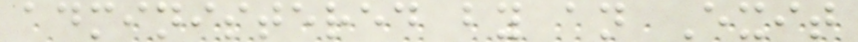administered by an Exit
